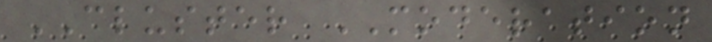CLUSTER MODERATION
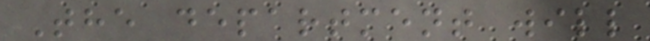The department will
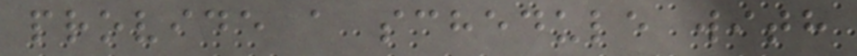provide a schedule with
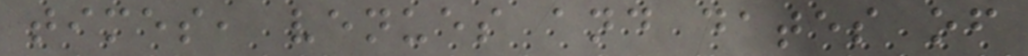times, venues and dates of
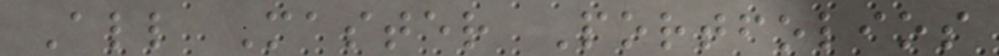All Master Portfolios
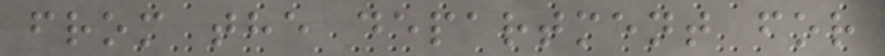from the department for
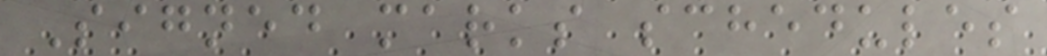Signed marks schedules
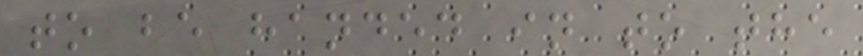to be handed in to the
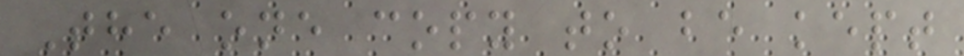The one copy to be kept
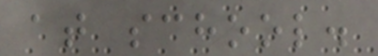at school.
